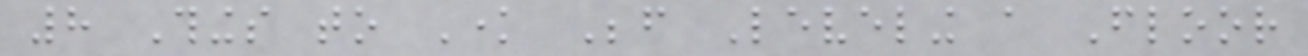8 Things to Know Before Leveling a Floor
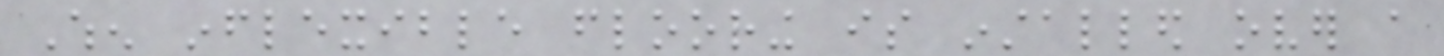When inflexible flooring is installed over a
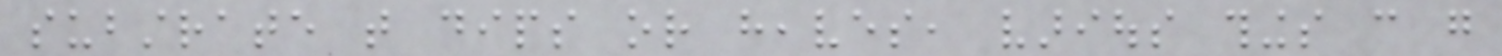substrate that dips or heaves, various things can go
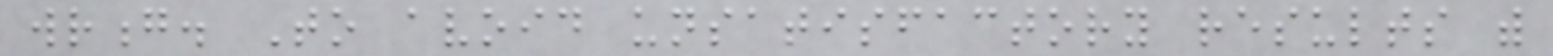wrong. To avoid unsatisfactory results with
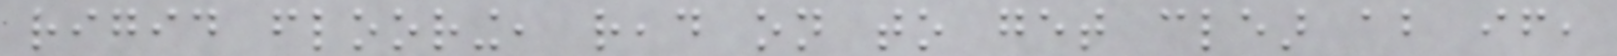rigid flooring, read on to get clear about if,
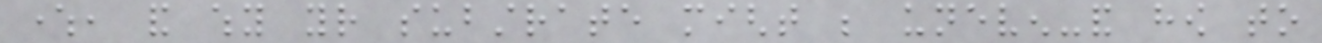where, and why your substrate might be uneven-and how to
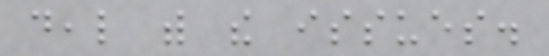deal with the issues.
